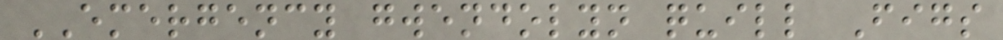EMERGENCY gwendolyn quill Figs
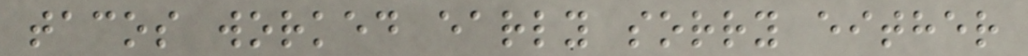tacos worked early sorry either
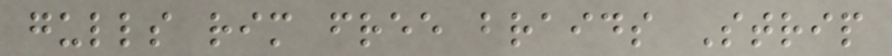gulls rim free braids Strip
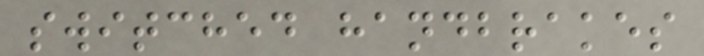switched handbrakes
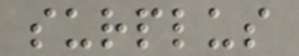surplus
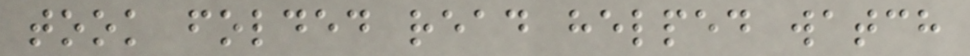took folded read helped watch
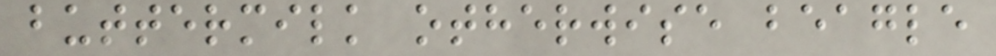buttermilk otherwise beagle
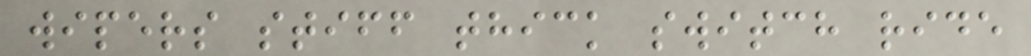wipers stiff thick switch ride
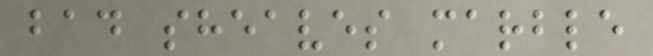bad sheaves marble
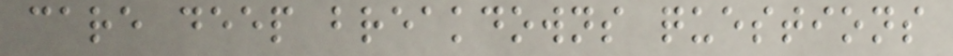care deep breakdowns questions
